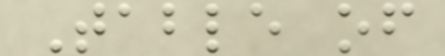Table of
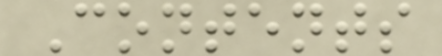Contents
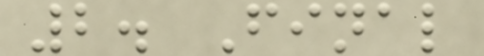2. Final
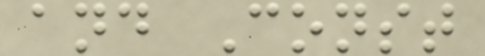and Const
